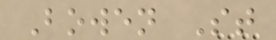Bowen St
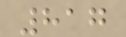817
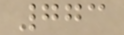773
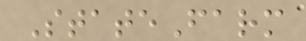StateFarm
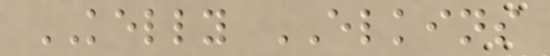KELLY ELKINS
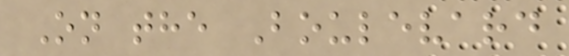On the Boulevard
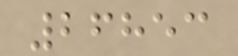26853
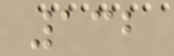132
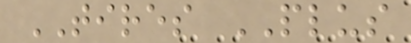TIRES PLUS
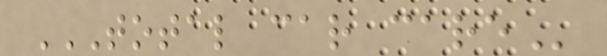TOTAL CAR CARE
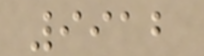9912
